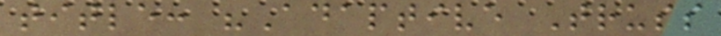title: "Adaptive Truss
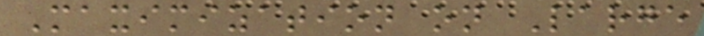Maximization on Large
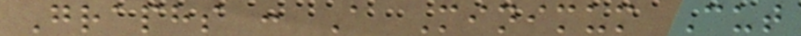Graphs : A Minimum Cut
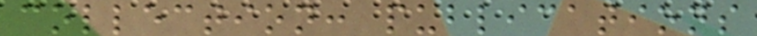collection: publications
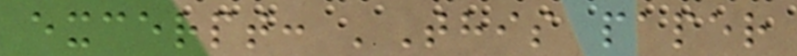excerpt: 'This paper
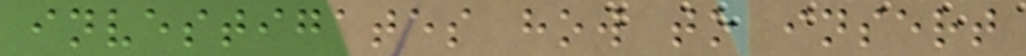investigates how to insert
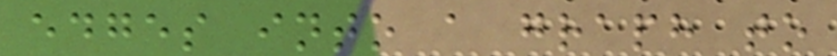edges into a graph to
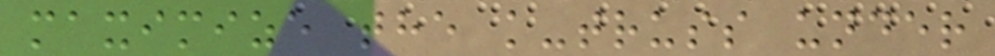maximize the k-truss under
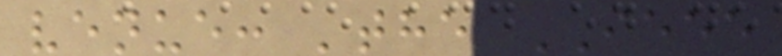venue: 'the IEEE
